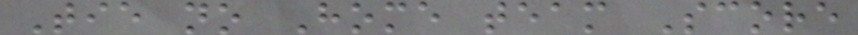Tie no Home team Score
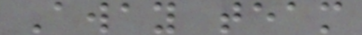Away team
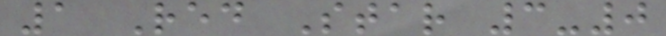1 Red Star 3-0
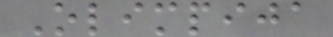Olimpija
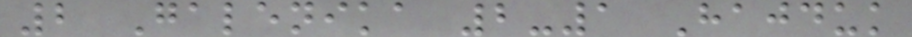2 Galenika 2-1 Hajduk
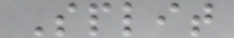Split
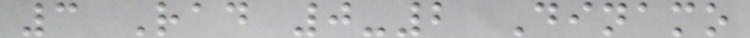3 Rad 0-2 Dinamo
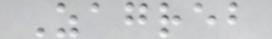Zagreb
